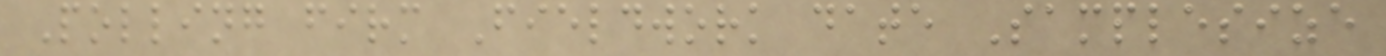Polling firm Fieldwork date Samplesize
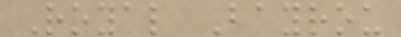Royal Bayrou
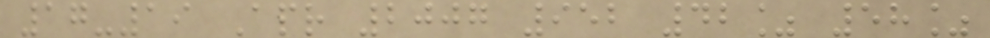17-19 Apr 2007 952 42% 58%
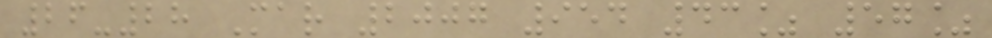26-28 Mar 2007 954 43% 57%
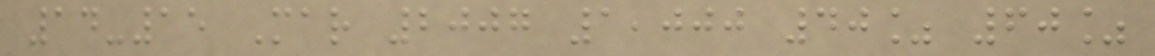14-15 Mar 2007 1,000 40% 60%
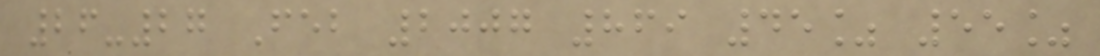26-27 Feb 2007 869 45% 55%
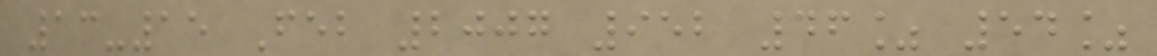13-15 Feb 2007 952 46% 54%
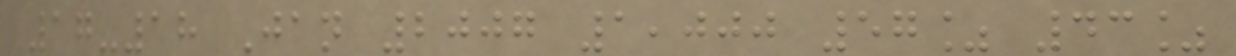17-18 Jan 2007 1,000 57% 43%
